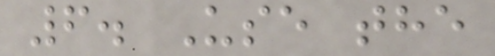6. Use the
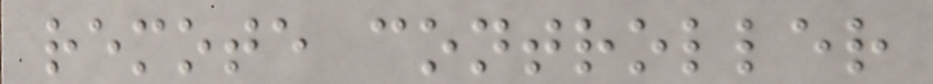remote controller
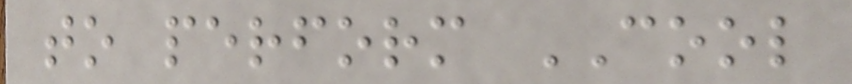to perform COOL
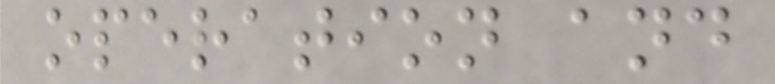operation and
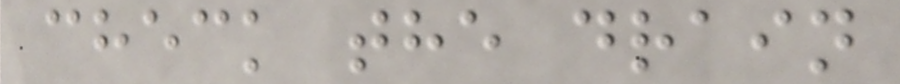check the drain
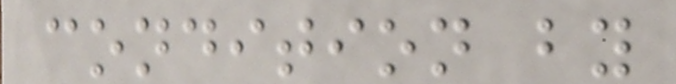condition by
